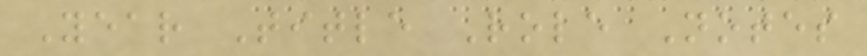Year Title Role Notes
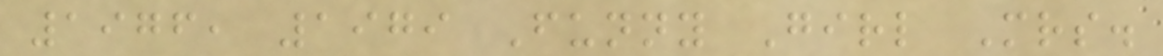1976, 1979 Funny Girl Mrs.
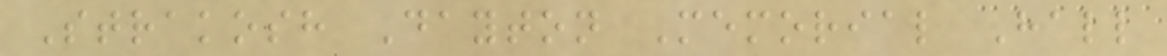Strakosh Dayton Memorial Hall
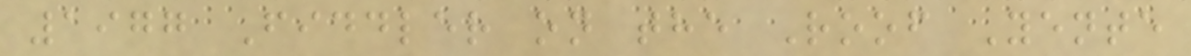1977 Fiddler on the Roof Yente
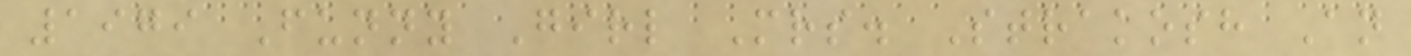1979 Funny Girl Mrs. Strakosh An
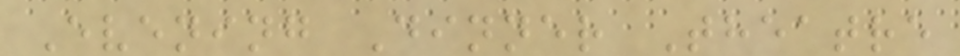Evening Dinner Theatre
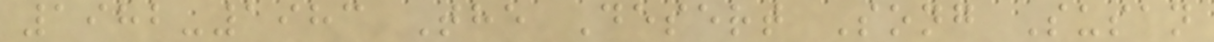1982-1983 The Desert Song Susan
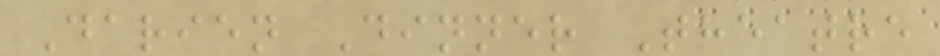Darien Dinner Theatre
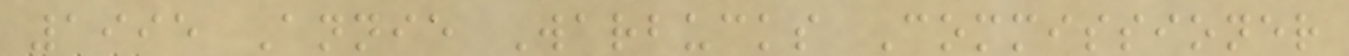1995 Annie Warbucks Commissioner
